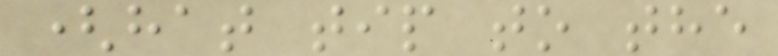(hat tip to the
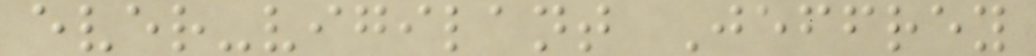ever-vigilant Jeffrey
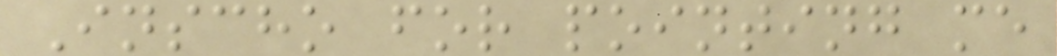Inscho for pointing me
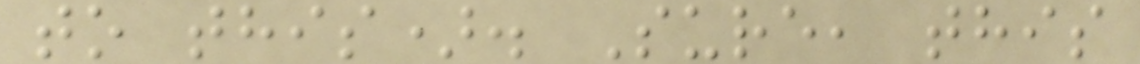to this). Sure, this
